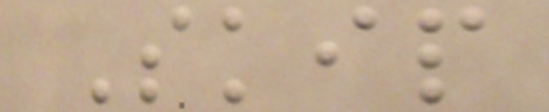Skip
